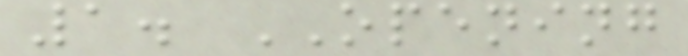1. OPENING
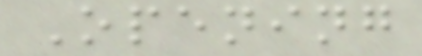Opening
